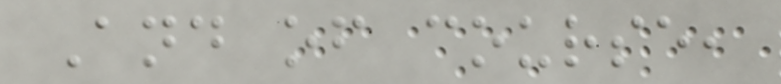And of course,
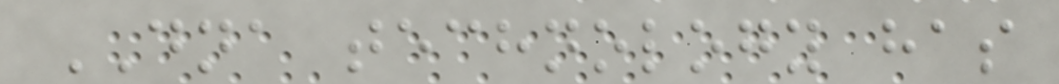DNA technology has
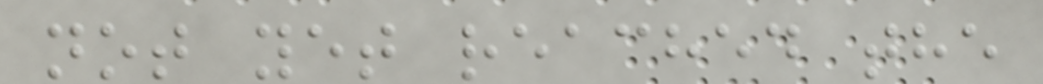not yet reached the
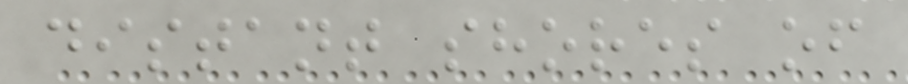distant shores of
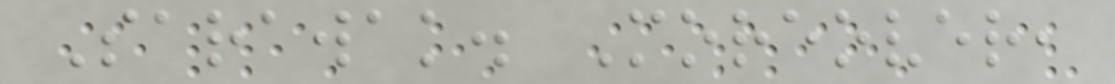Sarawak. Moreover,
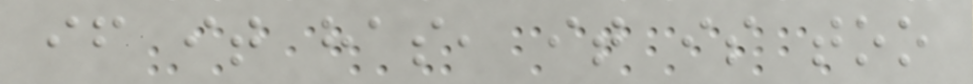if it has, it is too
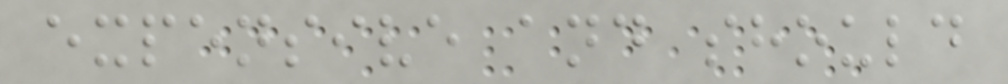expensive and should
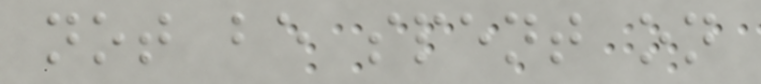not be spent on
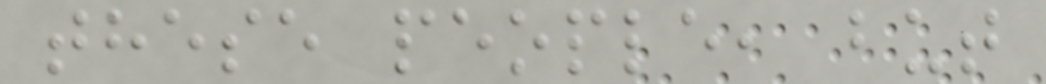these people, but
